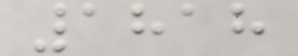1818
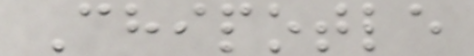Chipotle
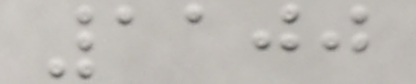1100
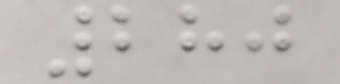280
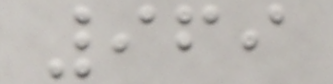969
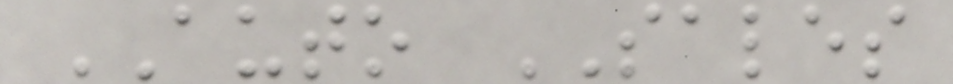AUTO SALES
